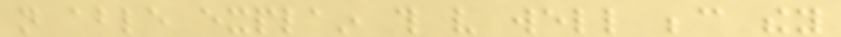not able explain this very well because they
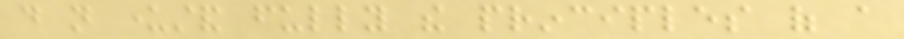do not understand fully the principles of a
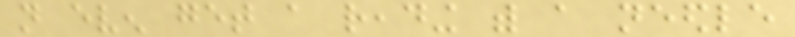not even get a reading with a needle
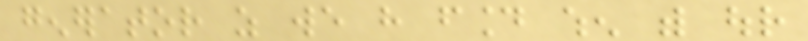generator as we have found when with our
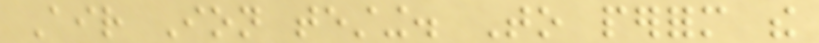Air Ion testing. To perform the
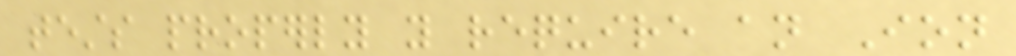tests properly you require an Ion
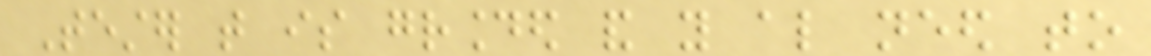Tester that is grounded and you also need to
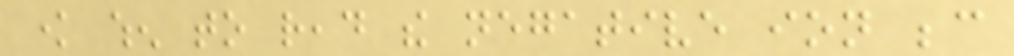know when to read the negative ion because
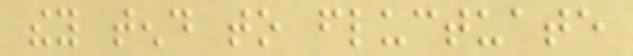they tend to fluctuate
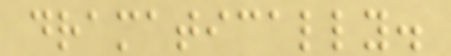dramatically.
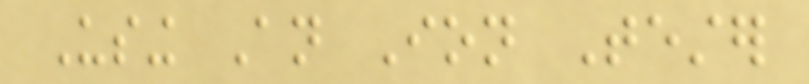Using An Ion Tester
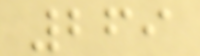269
